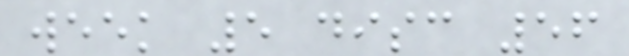week 5 disc 56
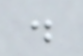.
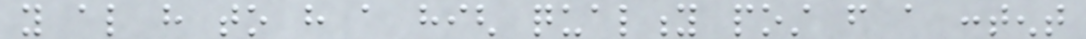you also have to have a high quality post from a content
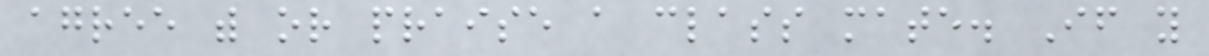agree with or praise a class mate. If you
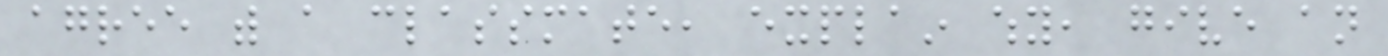agree with a classmate, explain why, give an
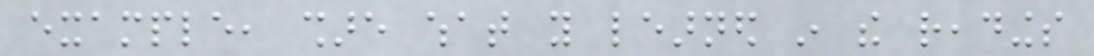example, share what you learned in the readings
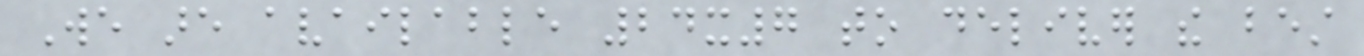We are available 24x7 to deliver the best
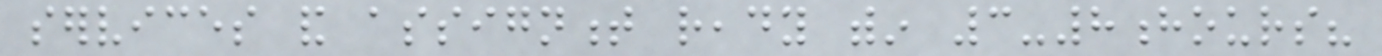services and assignment ready within 3-8hours?
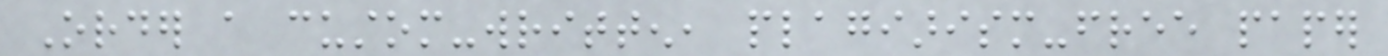Order a custom-written, plagiarism-free paper
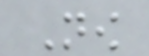Now
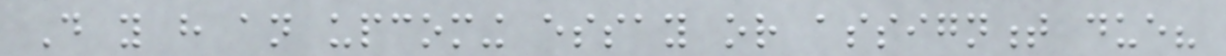Do you have an upcoming essay or assignment due?
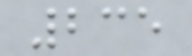235
